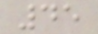45
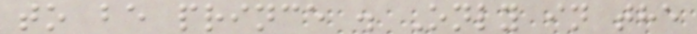to be prince . Only in the
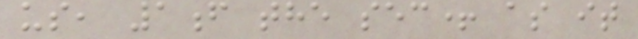us, 1f the sec+ as it
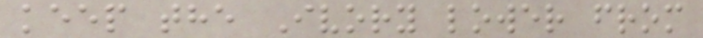keep the Ivory lower from
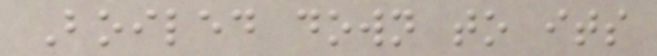Boiled down to its
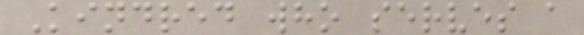Kindred who serves a
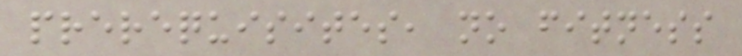prerequisites, no fitness
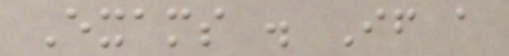Exams . If a
